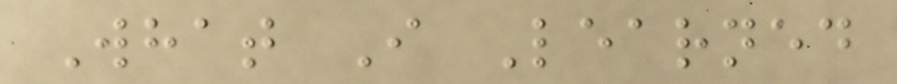What I Learned
